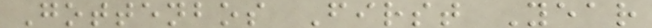Gottenbos First Year
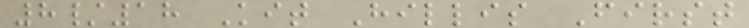8/18 Kit Hillis First
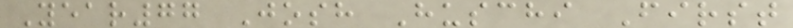Year77 Josh Huschi First
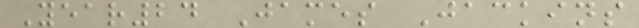Year24 James Jackins
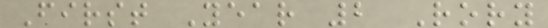First Year 2 Rory
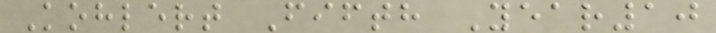Kohlert Fifth Year10
